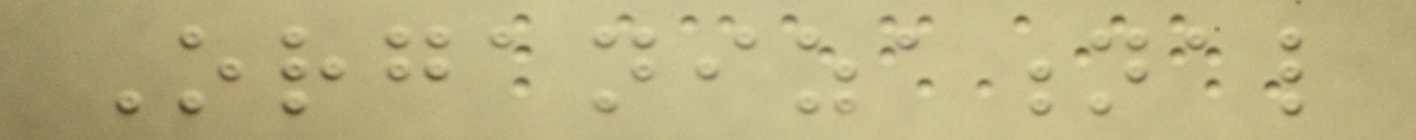Organizational
